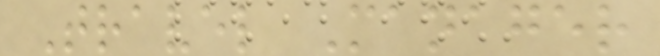Travel Manager
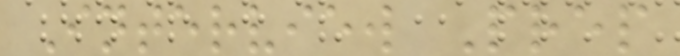Interview Prep
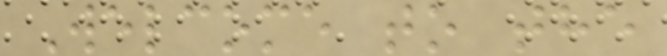Welcome to the
